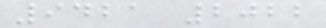9421 2022
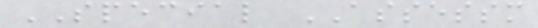SPECIAL ASSESSM
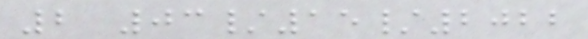2 03/15/2022
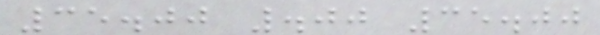35.00 .00 35.00
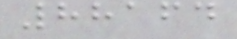88164
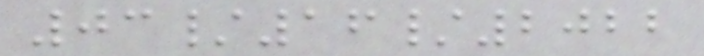03/16/2022
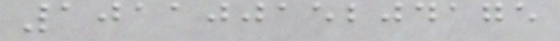10110015204175
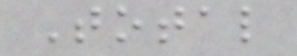Total
